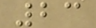23
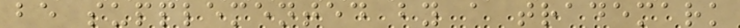be supplemented by a trademark
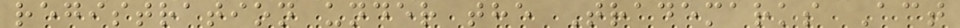registration under the Trademarks Act
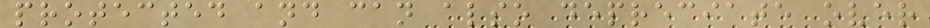protected and can also depreciate over
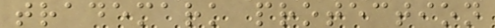trademark protection
